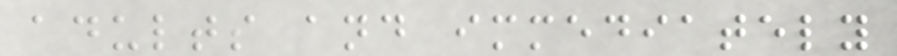adults and immediately
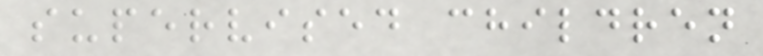supervised children
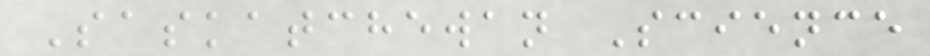Saskatchewan Science
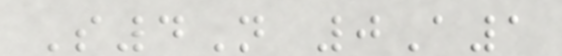S4N 0A1
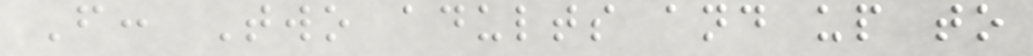F: Two adults and up to
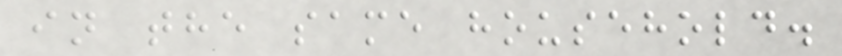in the same household.
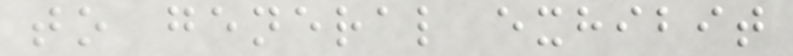to general exhibit
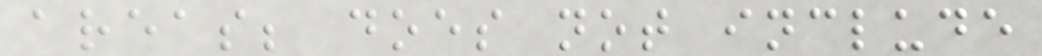areas; does not include
